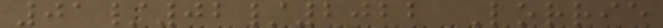01/02/2022 Lorrie
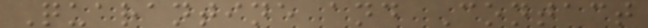Quarantine and Contact
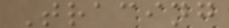Tracing
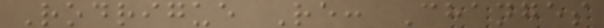Rodrigue Re: Changes
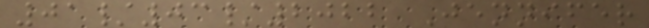01/03/2022 Jennifer
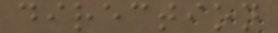direction
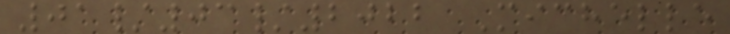01/03/2022 Michelle
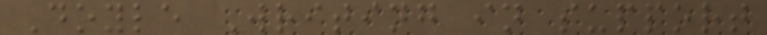Doyle Writing in support
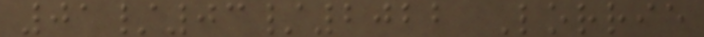01/03/2022 Lorrie
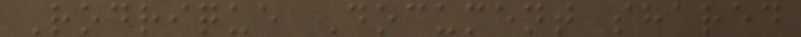Rodrique Document shared
